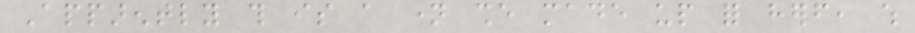Apparently this is a name she made up for herself, which
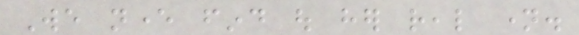We never find out her real name.
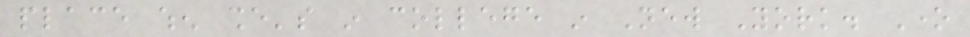place when she's in college in New York. One
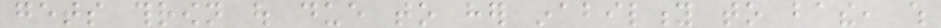gets thrown out due to her inability to bathe, which
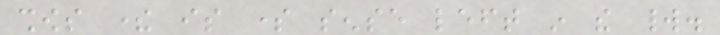shows there is some sense left in the world.
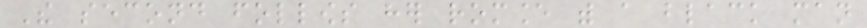The second follows her romance with a black man
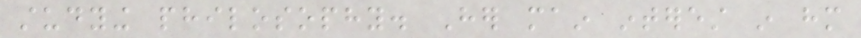studying philosophy. Her main interest in him
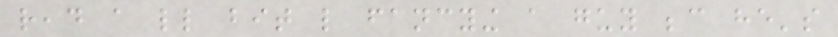read a little bit like fancying a guy because he's
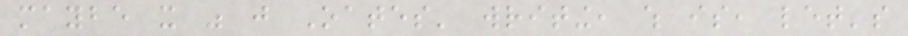maybe it was just Oates' writing, which is, let's
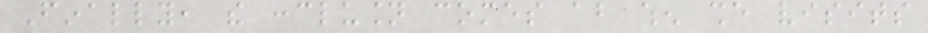Finally, the conclusion comes about when she visits
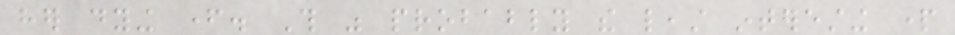her dying father. This was probably the least interesting part
